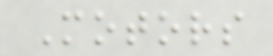Motors
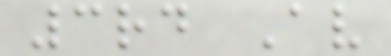3rd Av
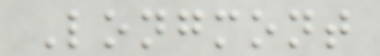Longmont
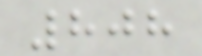808
